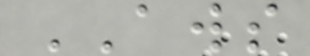AWS
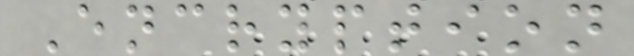Encryption
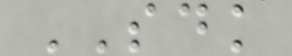SDK
